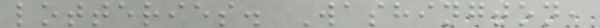lotteries. Washington,
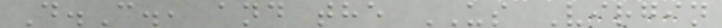D.C., and the US Virgin
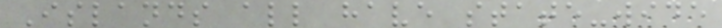Islands all have state-wide
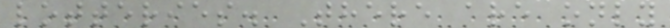lotteries. There are only
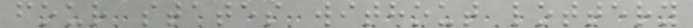four states without lottery
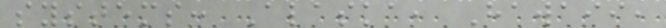systems: Alaska, Hawaii,
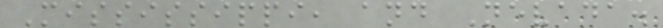Mississippi, and Nevada.
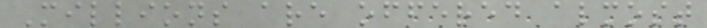Millions are offered almost
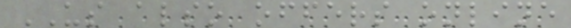US also offers online
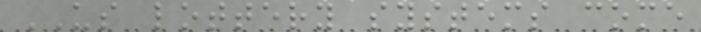US lottery systems come
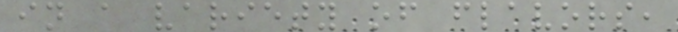in a variety of flavors,
